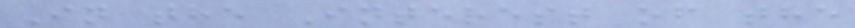In the Interest of the
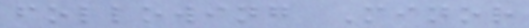following Minor
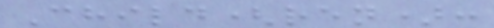Child(ren):
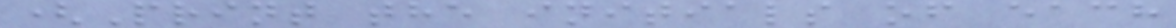(Print the initials of each
